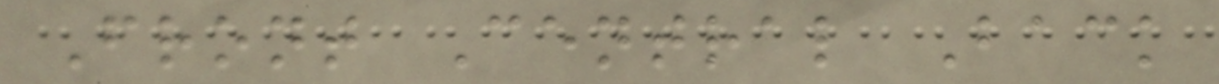Front Central Back
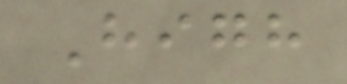High
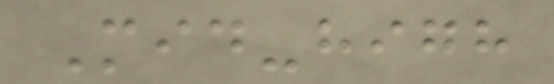Mid-high
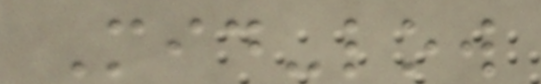Mid-low
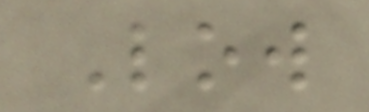Low
